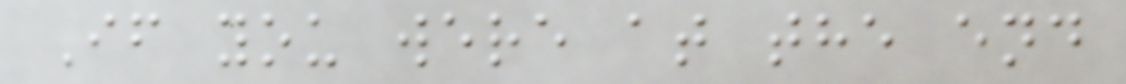If you were at the end
